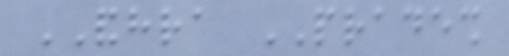ANDHRA PRADESH
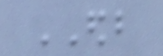EDB
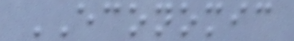ECONOMIC
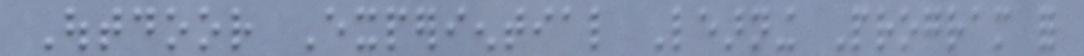Outdoor Experiential Learning Program for
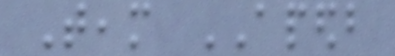Team APEDB
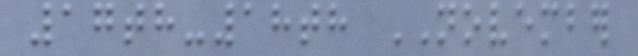17th-18th NOVEMBER
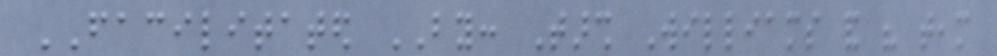FACILITATED BY: Tarsh Williams and his team
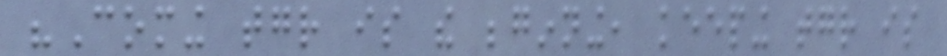"Coming together is the beginning, keeping together is
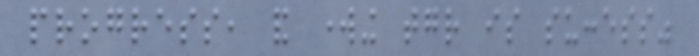progress, and working together is success"
